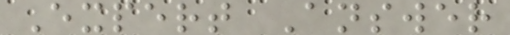Expert Answer
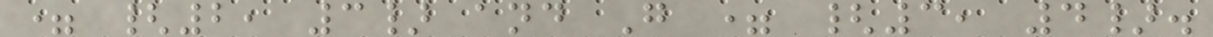= {2, 3} and G = {3, 4}.
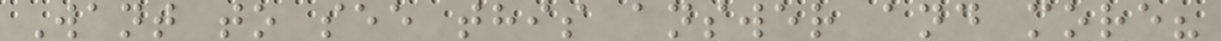Want to see this answer and more?
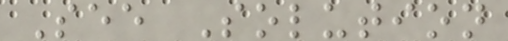See Solution
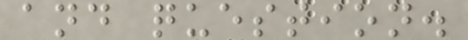and question.
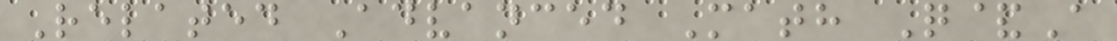Related Advanced Math Q&A
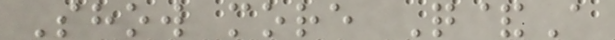Show more Q&A
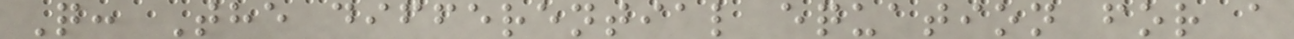Q: The differential equation for a
